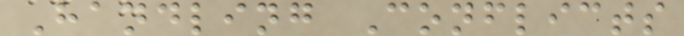Handling Conflicts
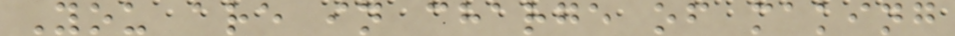You are in charge of making
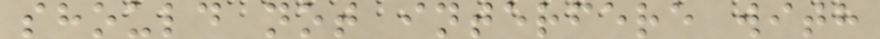should not interfere with
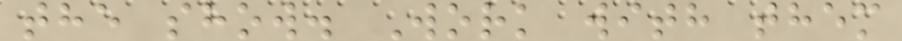the show. Work with them
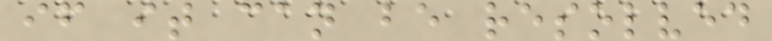if it can be resolved
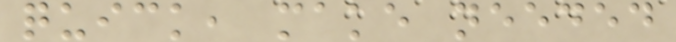quick, make needed
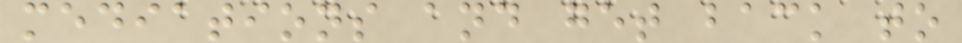mediations and get back to
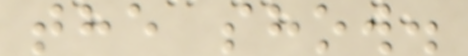the show.
